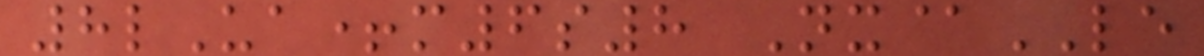8lUa+m6s8 Nx@LE
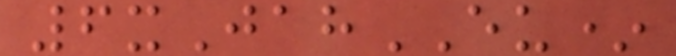6xJahEU*
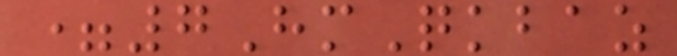=7HmQkbaz
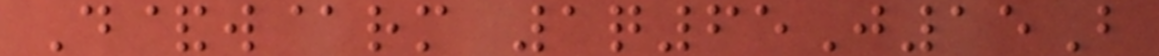D&w@rm 1q65J15B
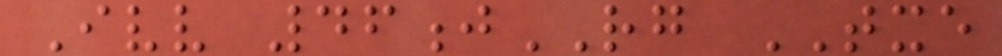Ivv 46jRG TXE
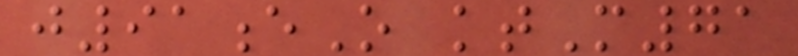j91eO ktM71
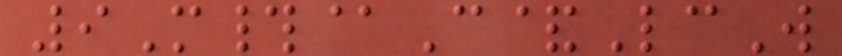9M#@C&LcW
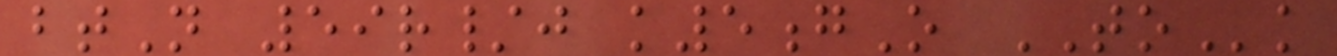btN 59r/j k5gO TOk
